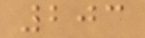203
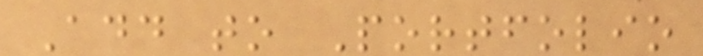Add to Portfolio
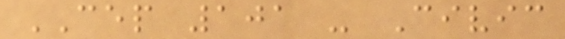CEP 101 - Civic
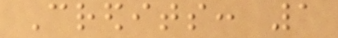Credits: 1
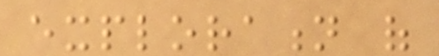exploration of
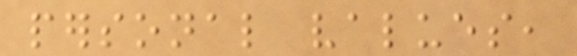personal values,
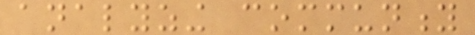analyzing community
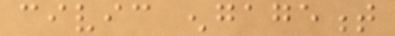civic engagement
